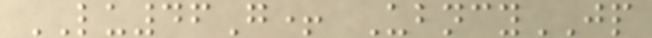LU46G+ UbncyJP
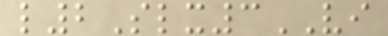l2Slx3VI
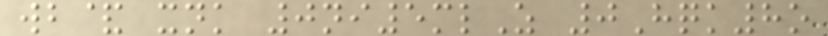wb& xnk 0ni5mlZ 0Hqk8o
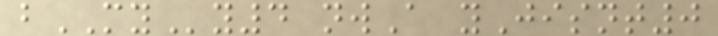bMYy4 nwA yJisnt0
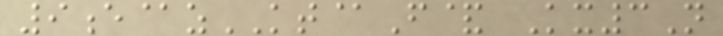9e@zKT@F& Kx3N
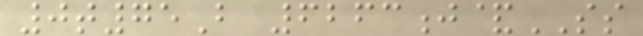0t75B 6263j&SS
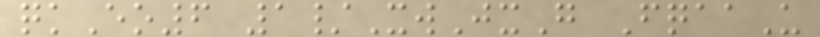qkEo6 1/XwJxG FqaaU
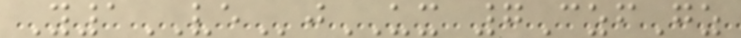Y1VEjUX 7CzfGz
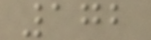172
